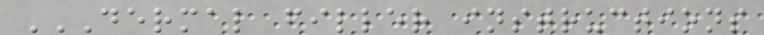DERMAL FILLER INSTRUCTIONS
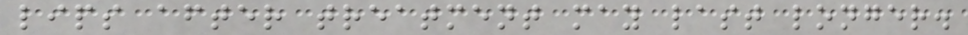lips after treatment may last longer.
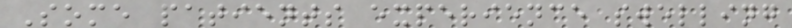Some patients experience swelling
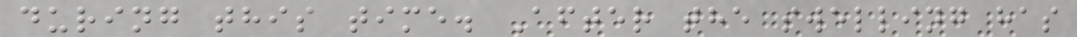during this time. After the swelling has
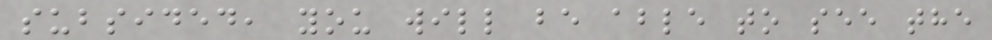subsided, you will be able to see the
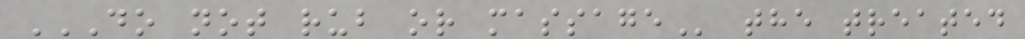DO NOT RUB OR MASSAGE the treated
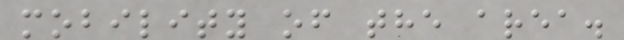mobility of the area.
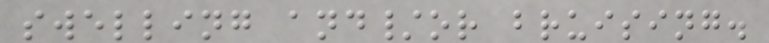swelling and/or bruising.
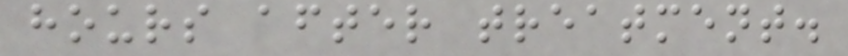hours after treatment.
